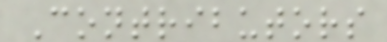Contributors
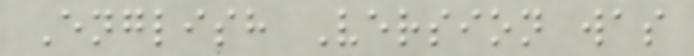English Version was
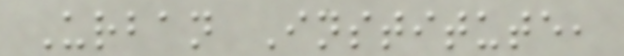Urban Institute,
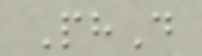PhD
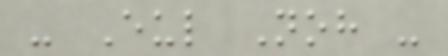- Eul Noh -
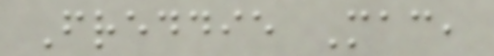Freddie Mac,
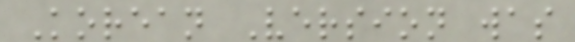Korean Version was
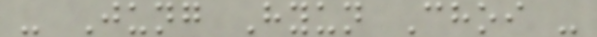- Jung Hyun Choi -
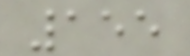155
